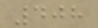408
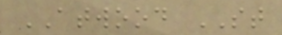ATWOOD ST
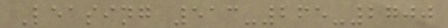Leasing 513-265-2700
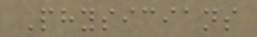Physicians
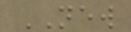NEW
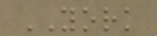YORK
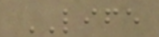LIFE
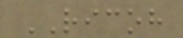RICOH
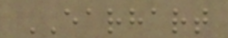EARHART
